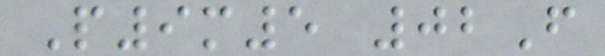P9m5 02F
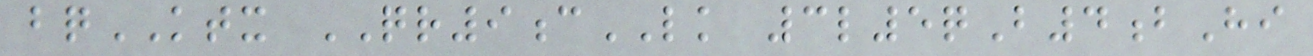bqKTX QR9cLK 3l5qB4bHi
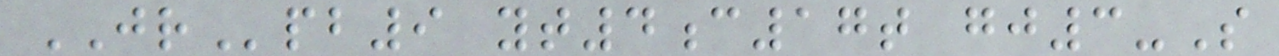JRpb9 yt4c17t gj3-S
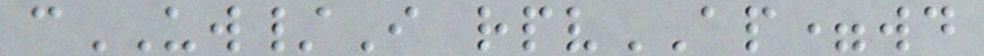cUW/I rpvAP=wd
